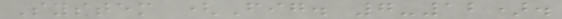System (Fig. 7-12).
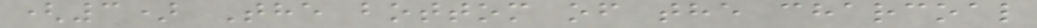(3) The bottom of the charcoal
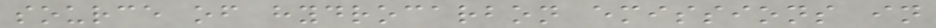source of hydrocarbon emissions in
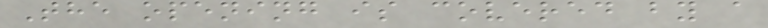The opening is covered by a
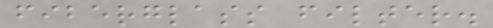fiberglass filter.
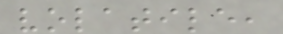volatile,
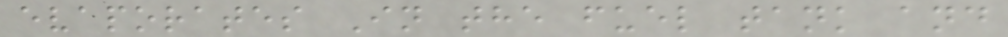evaporates In the fuel tank and
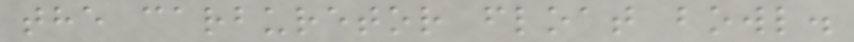the carburetor float bowl.
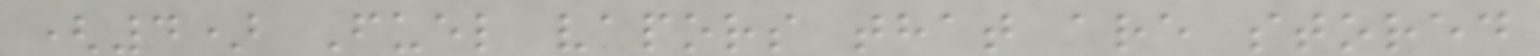(4) Fuel vapors that are stored
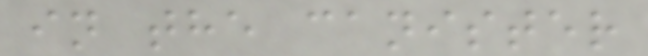in the canister
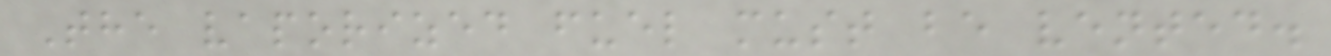The vaporized fuel must be vented.
